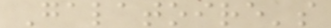Galatoire's
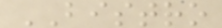BISTRO
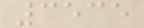3535
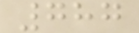787
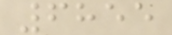6855
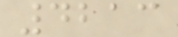4213
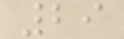29
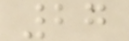27
